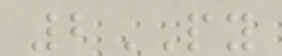2PY
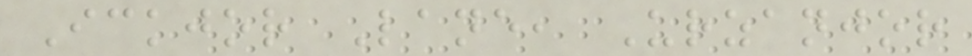Ickjor Lane, Urzanjor
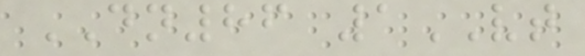DN86 1VT
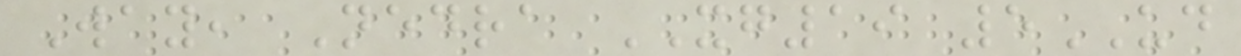Way, Nedra XG19 5UD
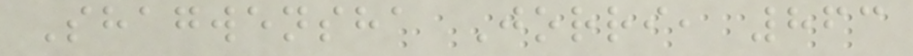Shagwensha Jorri, 863
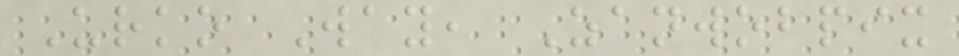Urko Way, Zanwobpix
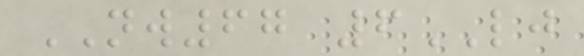NW67 6LJ
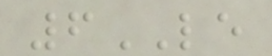6LE
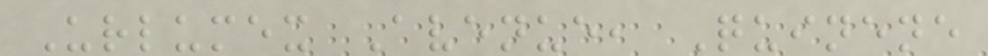Urlumex Avenue, Quinene
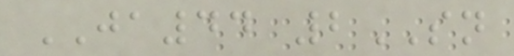JA44 2SN
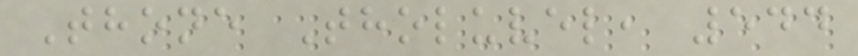Thone Tholuvel, 544
